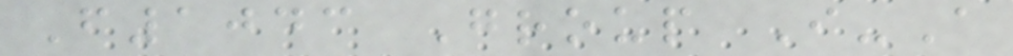F1043 Group I-A
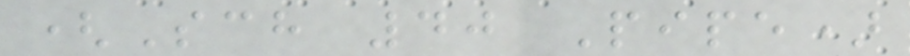(Sch 40 Pipe)
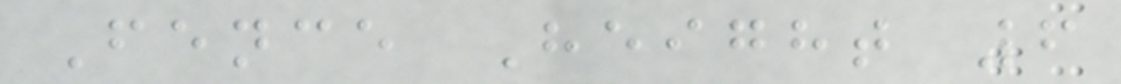Fence Height 6
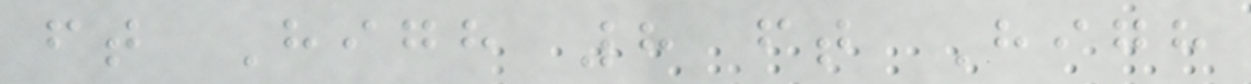ft High 8 ft High
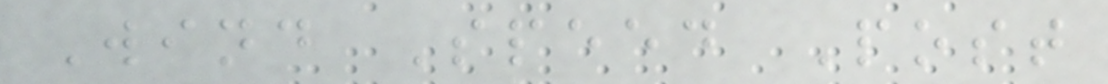Wind Speed Post
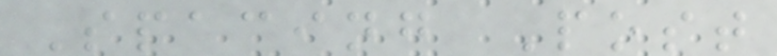Spacing Post
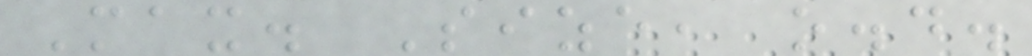Max. Size, o.d.
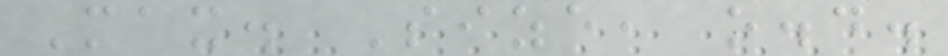Max. Size, o.d.
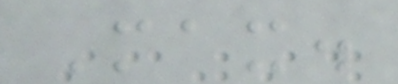Max.
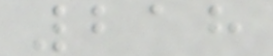218
